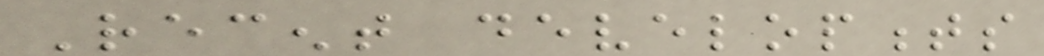Recent developments
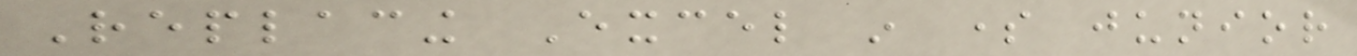Replacing Excel in some junior
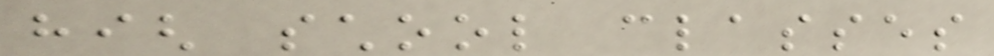high school classes
